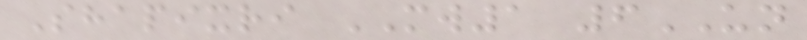Shapixri MW1 6UN
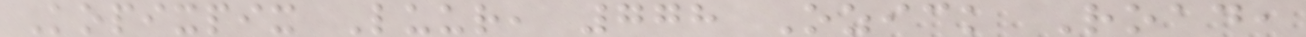Kopixpix Luur, 778 Ozick Road,
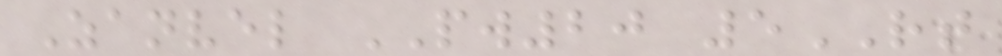Zanvel PW20 5RT
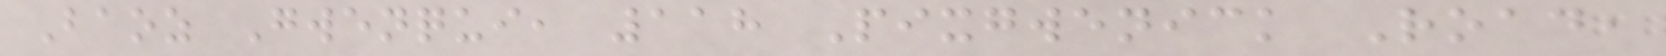Baoz Gwenqui, 118 Pixgwenick Road,
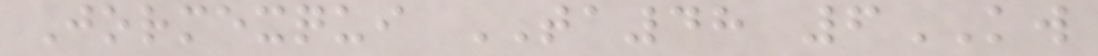Jormexqui TA48 6KW
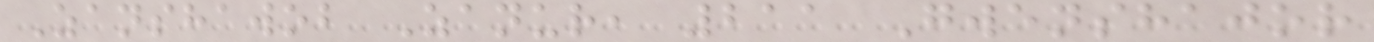Zanshawob Zanur, 211 Gwenshajor
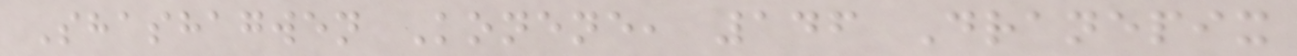Shashagwen Konene, 146 Dranepix
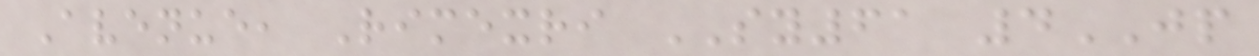Avenue, Rimexri SY61 4JP
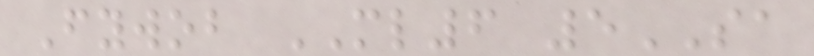Fywob ML6 5SA
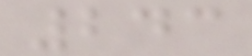243
